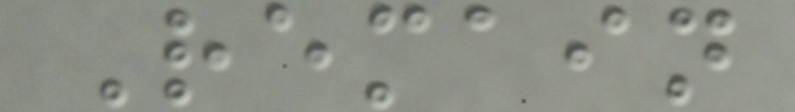Remain
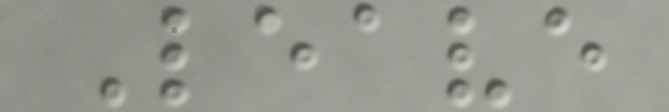Leave
